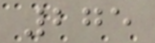275
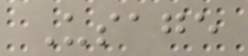Usage
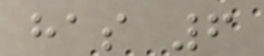has 6
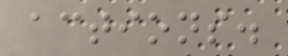actions.
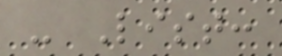- List:
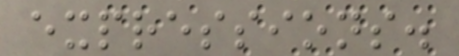expressions.
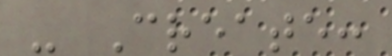- Create:
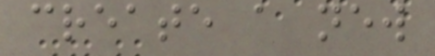create a new
